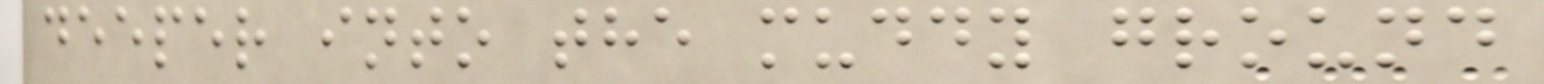deeper into the muddy ground
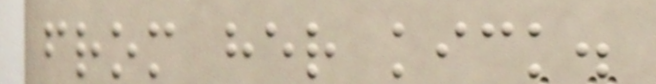from her kick.
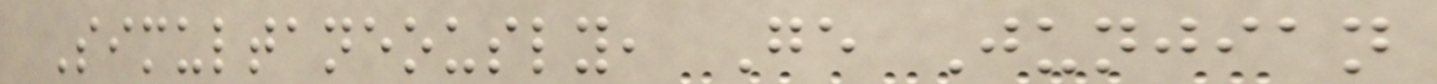Simultaneously, Ge Junjian
